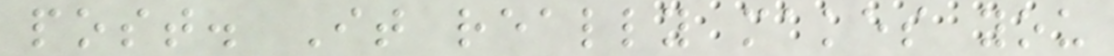post. It really makes you
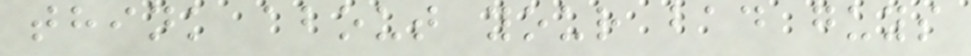think about your bad guys
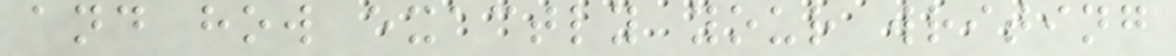and how exactly your writing
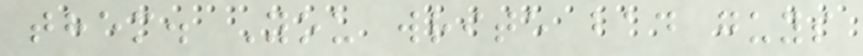them. You write bad guys
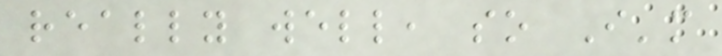really well, so I'm
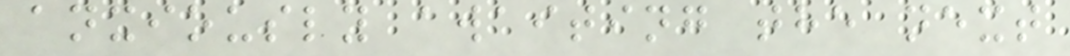anxiously awaiting the next
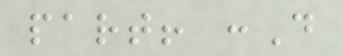part! :D
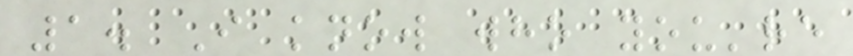1. I know who you're
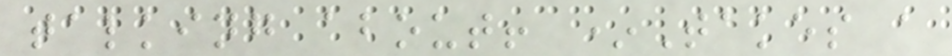talking about! *Takes a
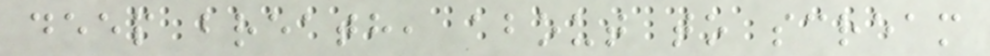deep breath, about to scream
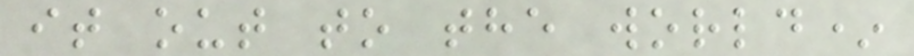it out to the world*
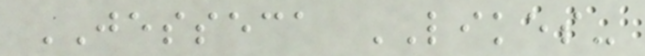JESSECA LIKES-
